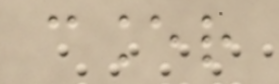cancer
